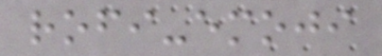rofi-emoji
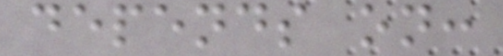depends on:
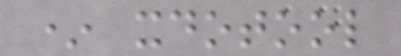* xdotool
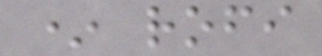* rofi
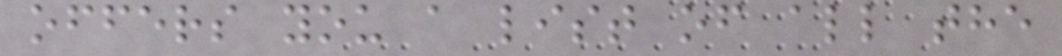offers you a list of all the
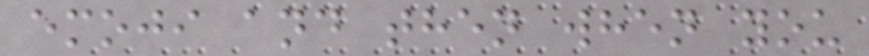emoji and then when you
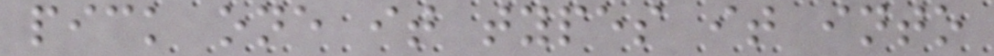pick one it types it into
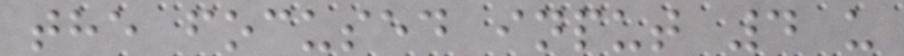the focused input 4 u
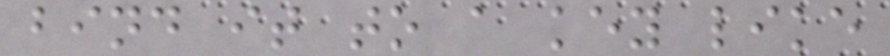bind it to a key like
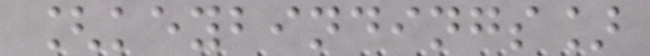[keybindings]
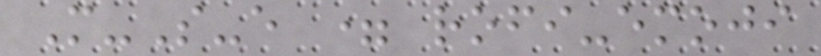M-S-e = rofi-emoji
